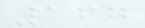167
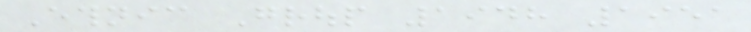Ethnic Group 1948 1951
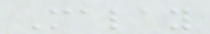Malay
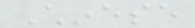Chinese
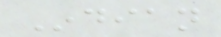Indian
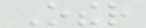Other
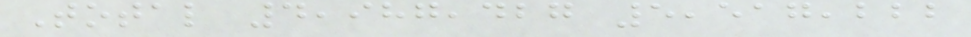Total 4,987,427 5,517,222
